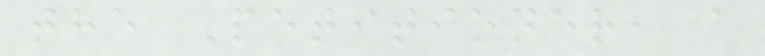the Petitioner, a
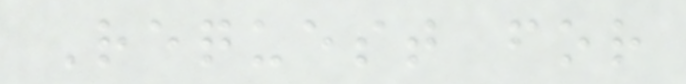Request for
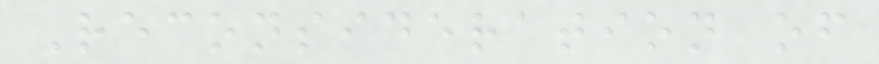Reconsideration of
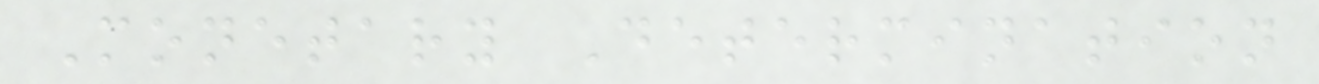Monetary Determination
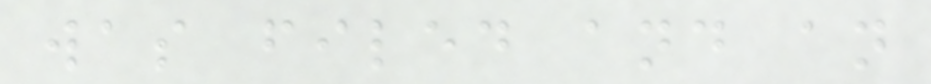was filed and an
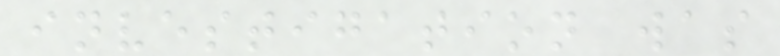investigation was
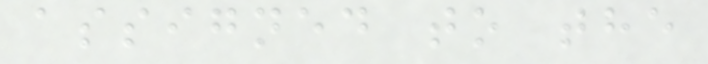assigned to the
